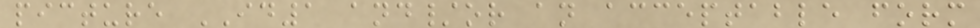picture ID1 and/or an acceptable form
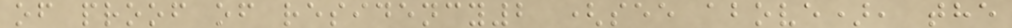of proof of residency2 (see above), the
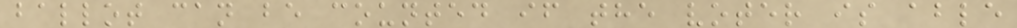ballot can be counted if the voter is able
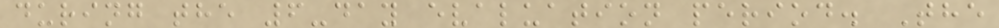during the 6-day evaluation period. The
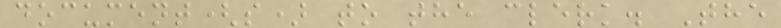document(s) to the clerk. The
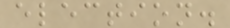election.
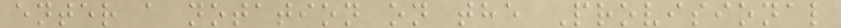enter a notation on the Provisional
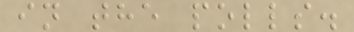in the polls.
